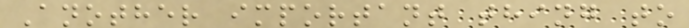Another important thing to
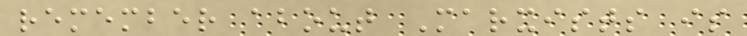remember about Marxists is
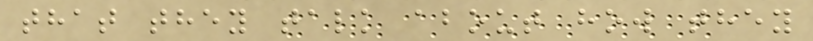that they talk about how they
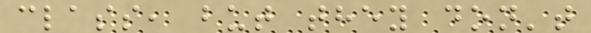class, but they don't
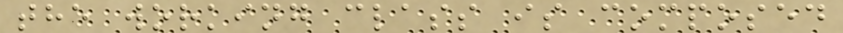the working class is composed
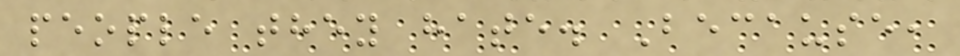people they hate. Because,
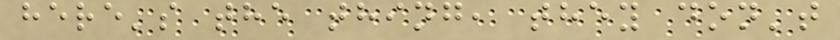here's the thing, they don't
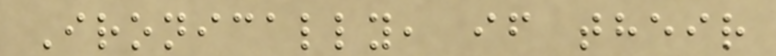Ironically, if their
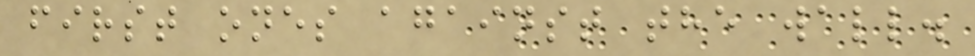first ones against the wall.
